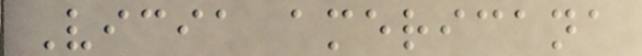Vicia americana
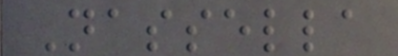Nassella
